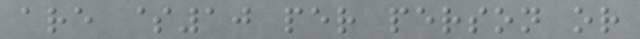are $10 per person or
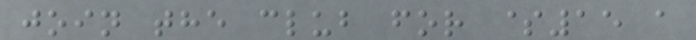join the club for $15 a
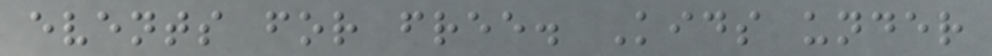events for free. Kids under
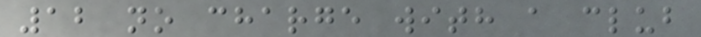12 no charge with a club
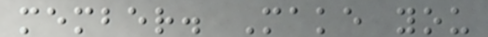member. Make you
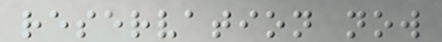reservation now
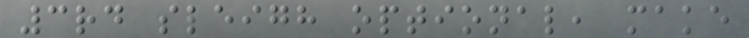3rd sleigh optional, make
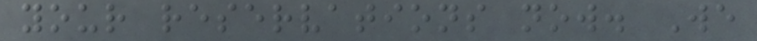your reservations now. We
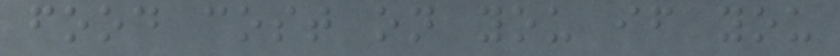food cost on you if you
